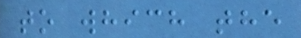to which the
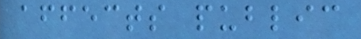affects public
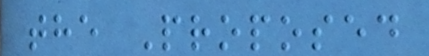the Proposed
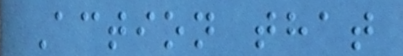Action that
